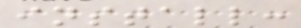install:
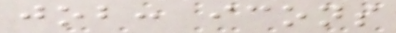job: icons
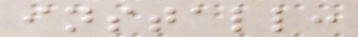install:
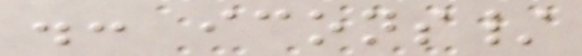.: icons/
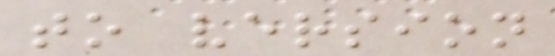to version
